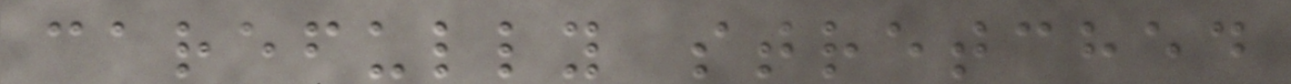carefully stretched
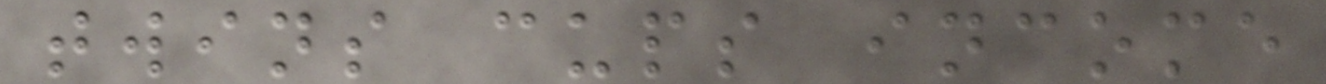twins cups income
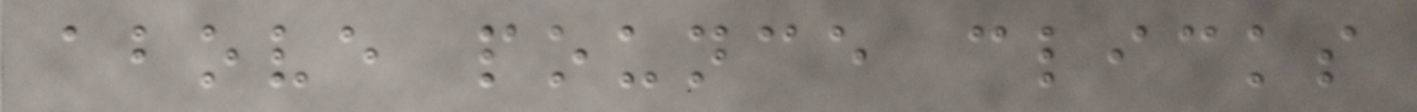above pounce clicks
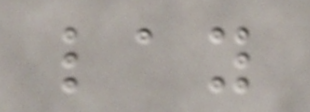lay
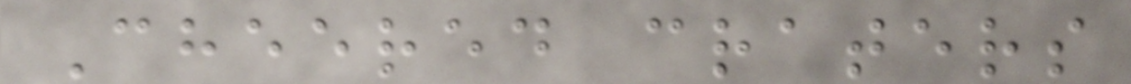Cheered craters
